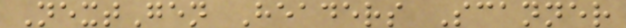NextGen Headers Scanner
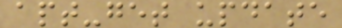apt-get update
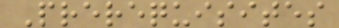Prerequisites
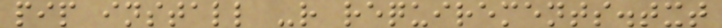pip install -r requirements.txt
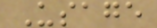Usage
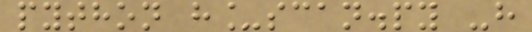python h_scan.py -h
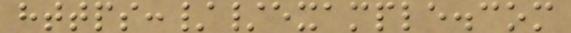https://example.com
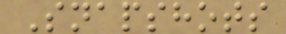Snapshots
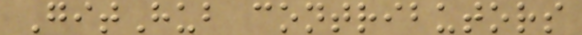GitHub contributors
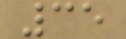35
